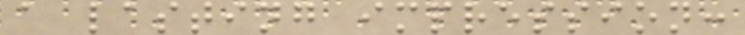a lasting impression:
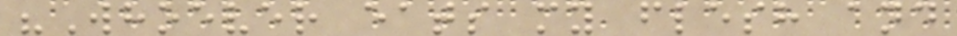"Whoever eats my flesh and
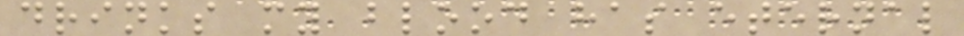drinks my blood has eternal
